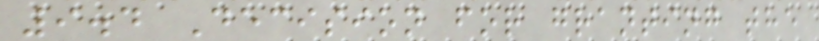9.4 Decision for granting the
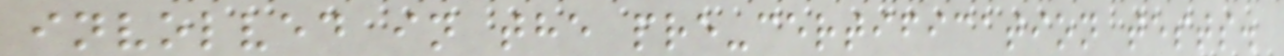involved in the pre-certification tests.
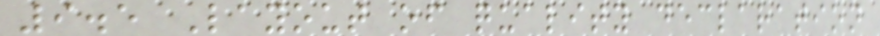9.5 Layout of quality declaration
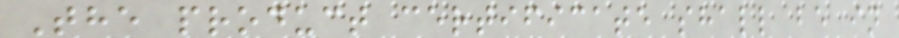The product certificate shall be in
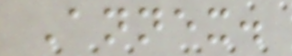Annex.
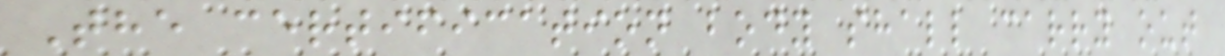The certification body shall carry out
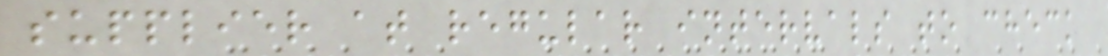supplier at regular intervals to check
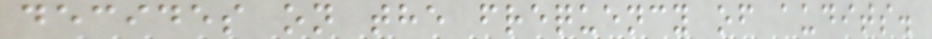decides on the frequency of audits.
